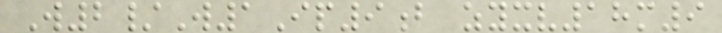W2/W1Ip9b zyxv18m9
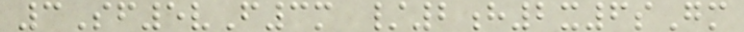3Sf5vF3m /2h2x6sGm
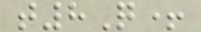t8Q+
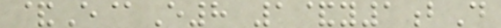&E@E8 1&y1bD
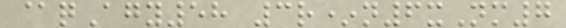@qAgy58 3r*n6xNm7
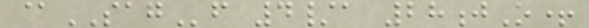@SAGf 4/a 28jO+
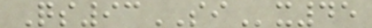Qs93SIx45
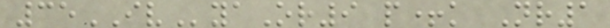35IVyaOr9 p+k Nr1
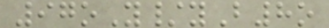97oY/yB8o
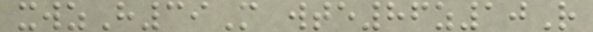xwzH39M wte86z10R
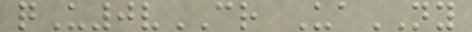qU0vCR UaNY
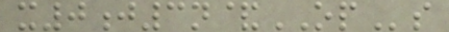x0j3n&OPs
